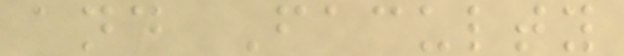and Faculty
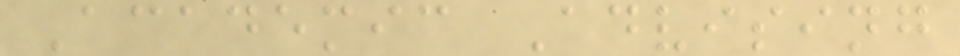Academic Advising
